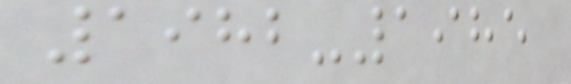1982-1985
